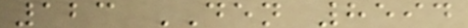123 DEN 8594
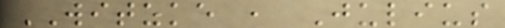WITZKE , Julius
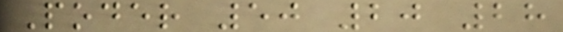Poder 50 20 28
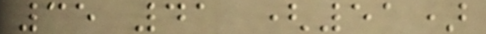35 41 (51)
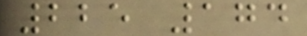225 174
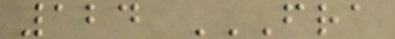124 FRA
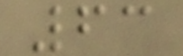63
